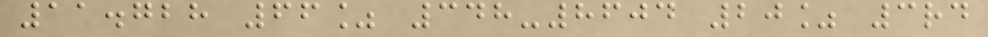11.728 66% 348-8604 20% 3rd
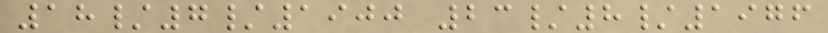18/7/1900 23/8/1976
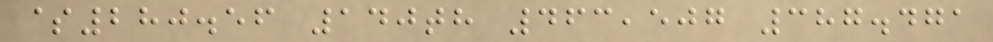$280.56 140th 463,507 387.471
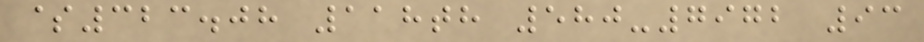$323.08 118th 580-7972 93
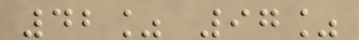42% 97%
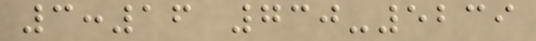3:16 730-5239
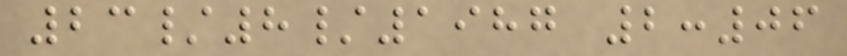23/8/1987 2:06
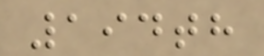194th
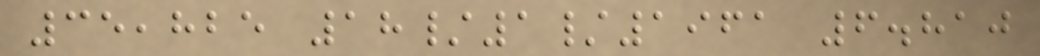35,825 18/1/1961 6.810
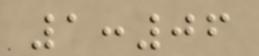1:06
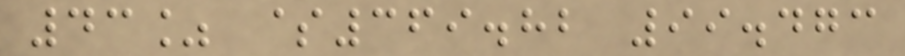43% $369.82 99.473
